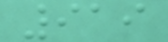919
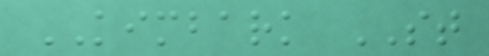KIMBARK ST
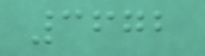3672
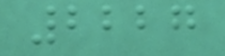2227
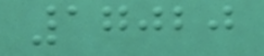17020
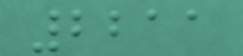2211
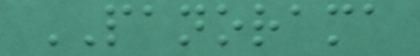PANORAMA
